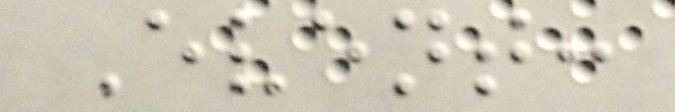Event:
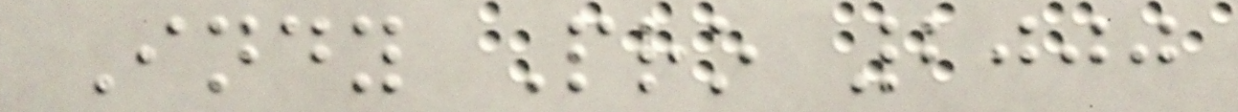Indy Pro 2000
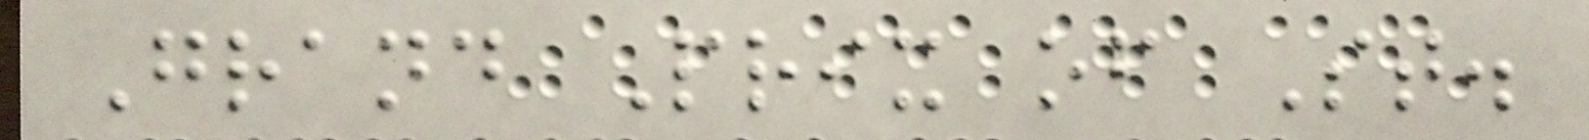Grand Prix of St.
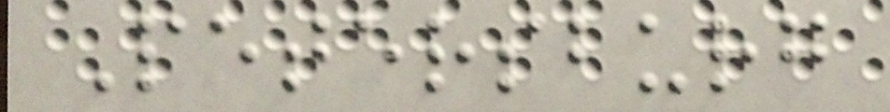Petersburg
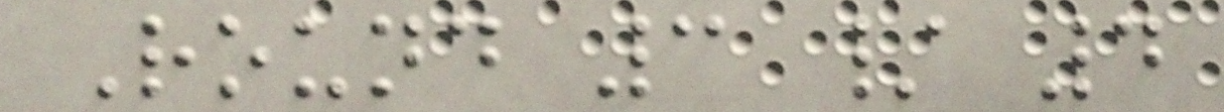Round 3 / 4
